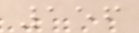156
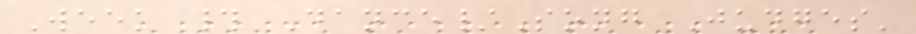Week # Dance/Song Judges'
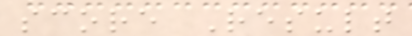score Result
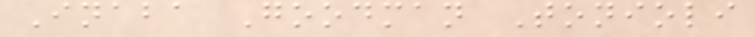Inaba Goodman Tonioli
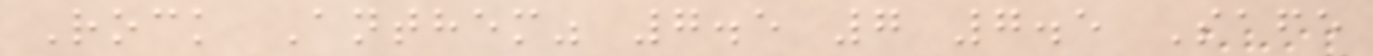Rock Anthem" 7.5 7 7.5 Safe
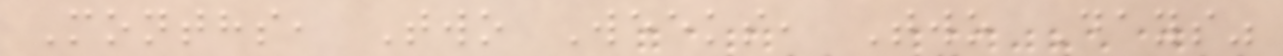Months, Two Weeks, Two Days"
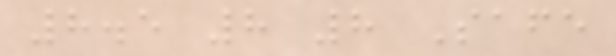8.5 8 8 Safe
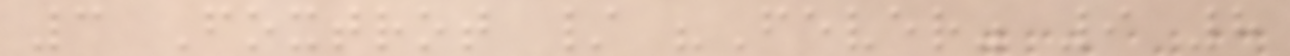3 Foxtrot / "Fever" 9 8
